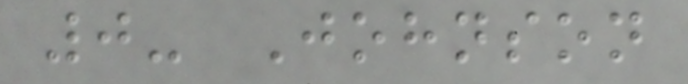0- Johnson
